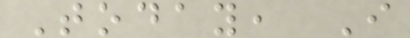Today, I
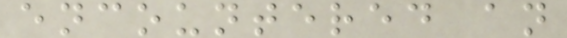encountered an
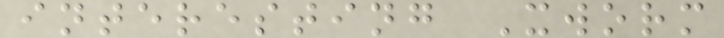interesting Xworm
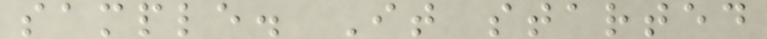sample. It started
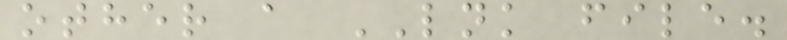other a LNK file.
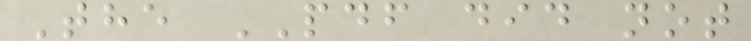The PDF did not
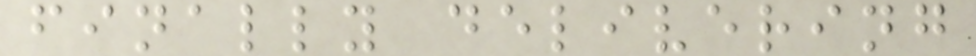finally delivering
